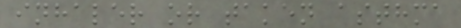inhaler or taken asthma
